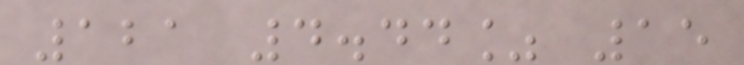121 4.44% 15
